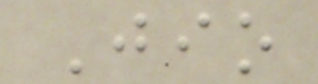Jio
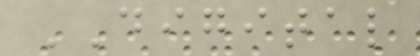DIGITAL
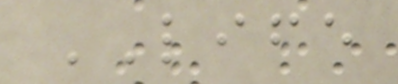LIFE
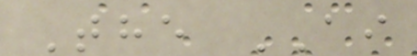The AI
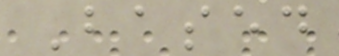Based
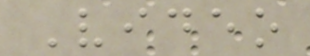Video
